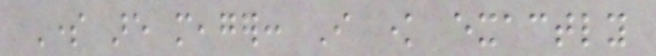Some are meager: I know exactly
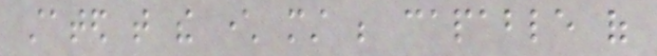stated that the character must be capable of
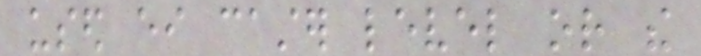used either caster level or the
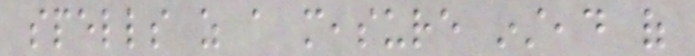spells as a measure instead of
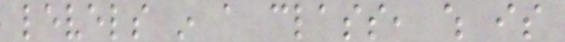levels in a class, which is
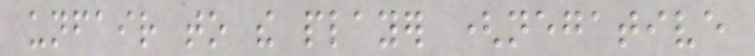unfair to the player (negative
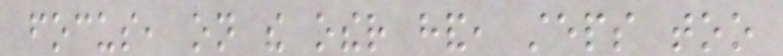focus, on the other hand, steps too
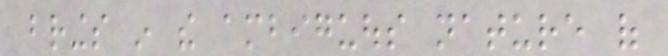brings in the ambiguous nature of
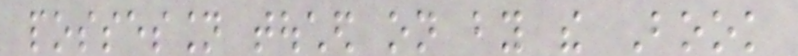possession touched on by the Book
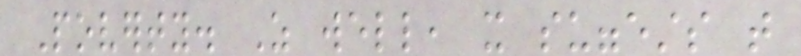Poverty. As well, it suggests that
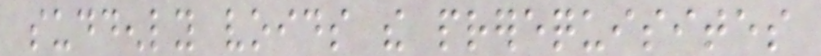suddenly voids the prerequisites
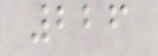226
